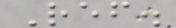Ref.
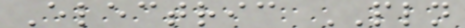Electric PLN
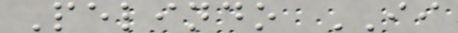Pelindo II
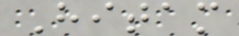Hitam
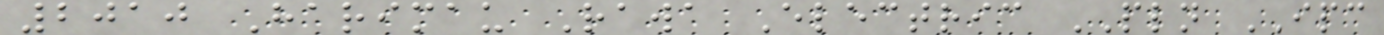2010 Harimau Rawa Electric PLN IPC
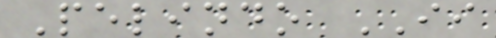Pelindo II
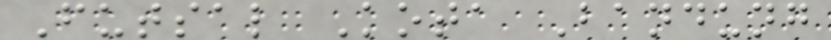Futsal Kota Bandung
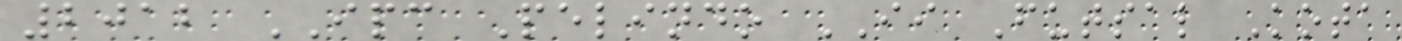2012 IPC Pelindo II Futsal Kota
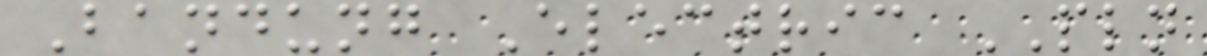Bandung Electric PLN
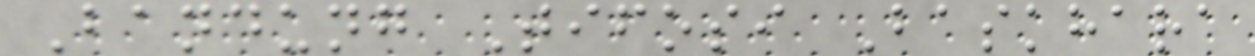Bandung Tifosi Baskhara
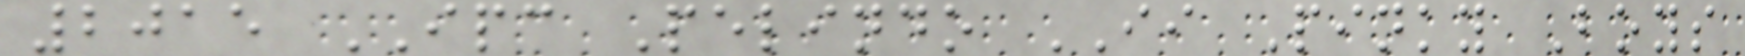2015 IPC Pelindo II Pinky Boys
